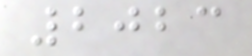2023
